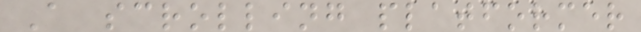A scrolling platformer
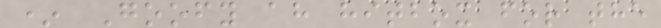* Goofy ah hitbox for the
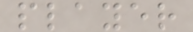player
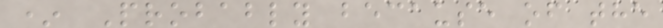* Probably because of the
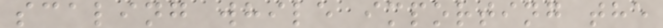scaling while importing the
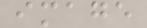image
